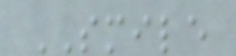SMILE
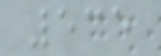535
